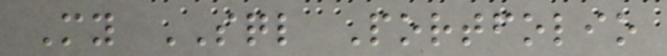My SQL Portfolio
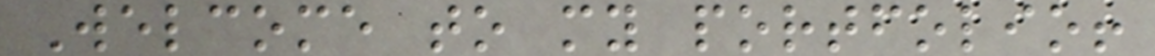Welcome to my portfolio!
